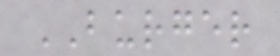BURGER
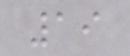19
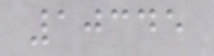10345
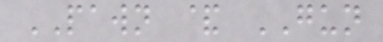PAWN & GUN
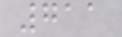711
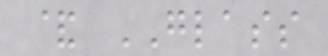& GLASS
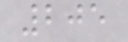205
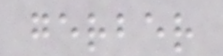gerber
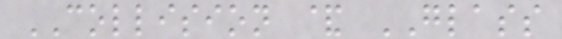COLLISION & GLASS
